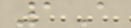1A
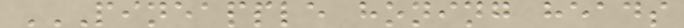PINEAPPLE HONING HEADS
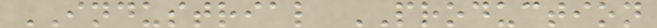INDUSTRIAL PRODUCTION
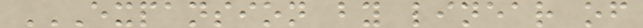EXPANSION BY LINEAR OF
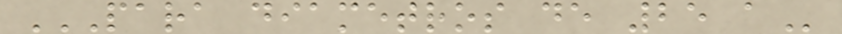PARA DIAMETROS DE 25 A
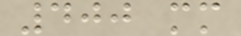400 mm
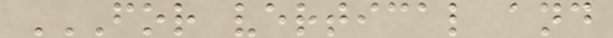FOR VERTICAL AND
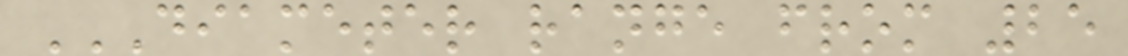DIAMETER RANGE FROM 25
